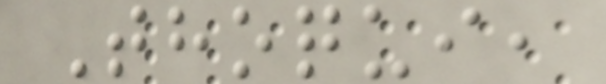Thoqui,
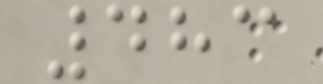483
